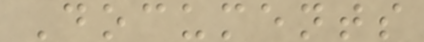Documents
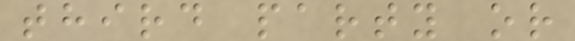third party or
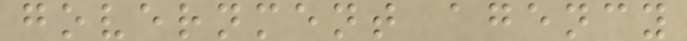government agency
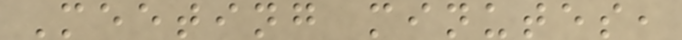Meeting minutes,
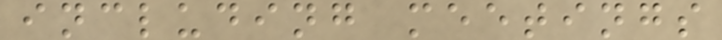including meetings
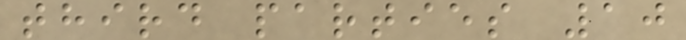third parties 10
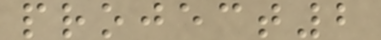project2
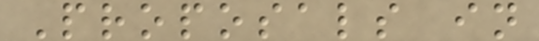Proposals in
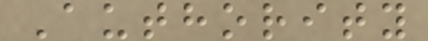Authority
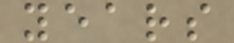years
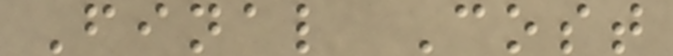Final Cost
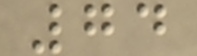74
